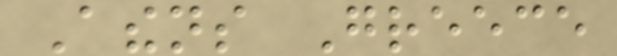Athens Greece
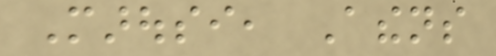Marousi, Athens
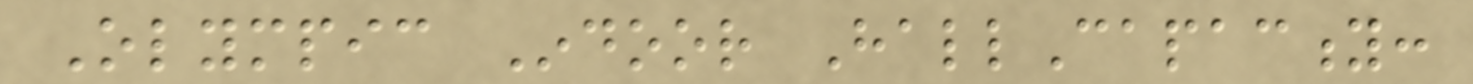Olympic Indoor HallCapacity:
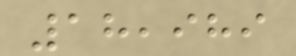18,989
